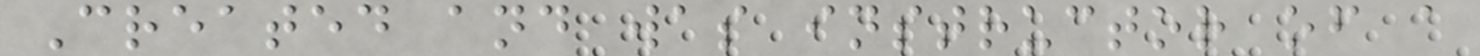Created and was instructor of a
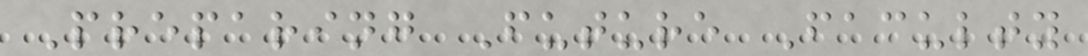Preparing Future Faculty
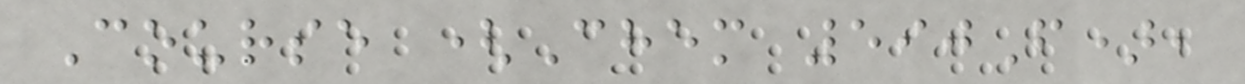Course (Chem 590F),
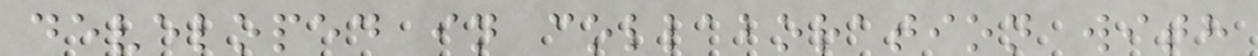developed in collaboration with
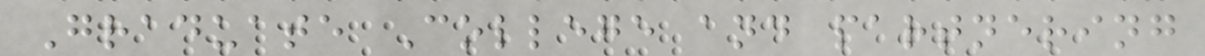Graduate College and partnering
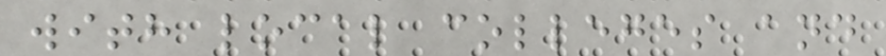with local colleges and
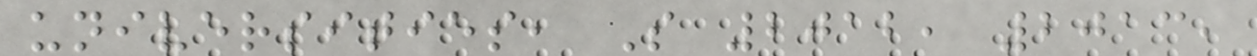universities, S 2012, 2013,
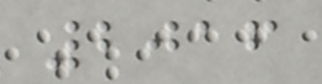2016
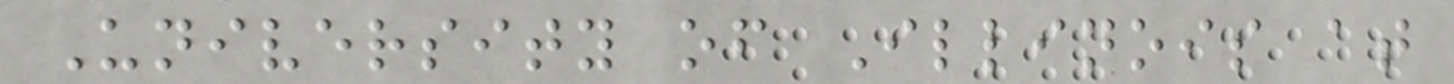University of Illinois at
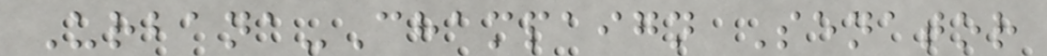Urbana-Champaign Senator
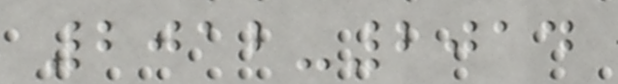2012-2014
